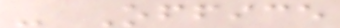- Office
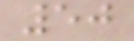50
